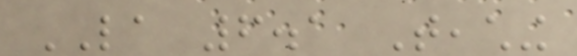LA 6.1 Teaching
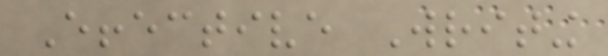Effective Writing
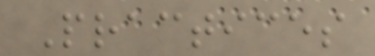Practices
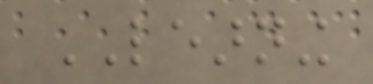LEARNING
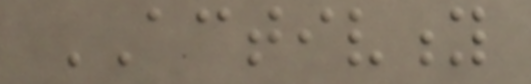ACTIVITY
